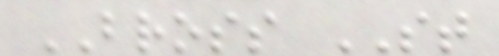BROSS ST
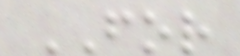FOR
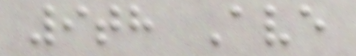9th Ave
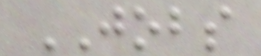JOBS
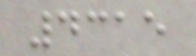4315
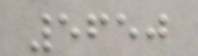5650
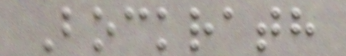Bockrath
